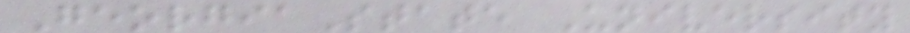GeorgiaState University
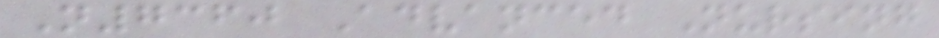N7360 Advanced Nursing
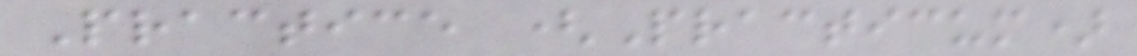Practice (Practicum)
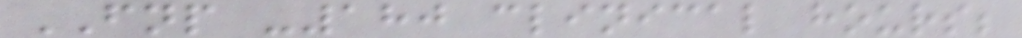FNP -180 clinical hours;
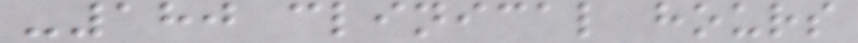-180 clinical hours
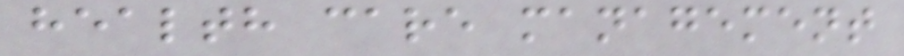health care management
